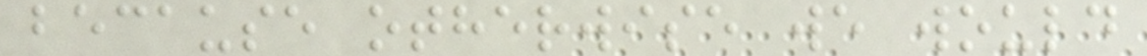because otherwise we would
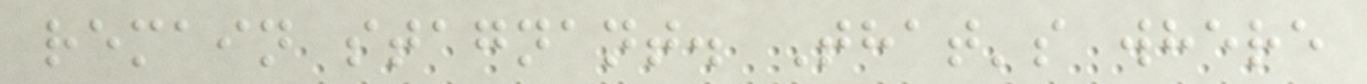remain stagnant. That's where
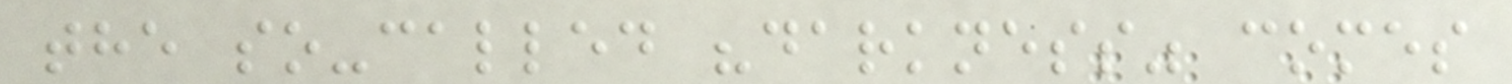the so-called "darkness" comes
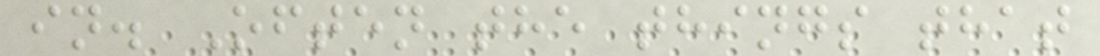in. Often the things that
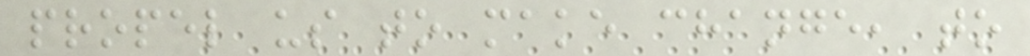propel us to make change, to
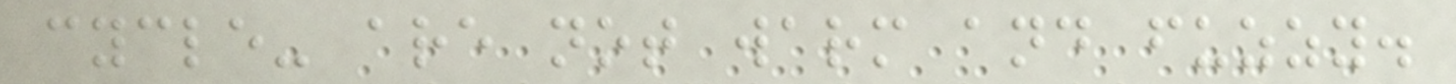cycle- are not warm and fuzzy.
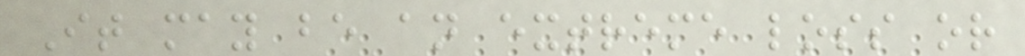It may be an extreme loss or
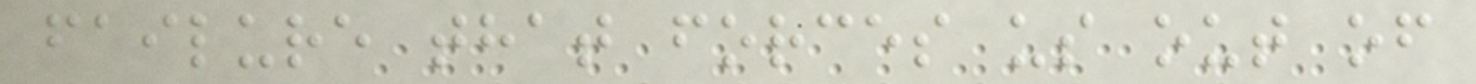failure that forces us out of
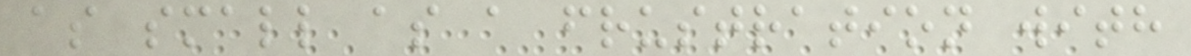as small as a frustration with
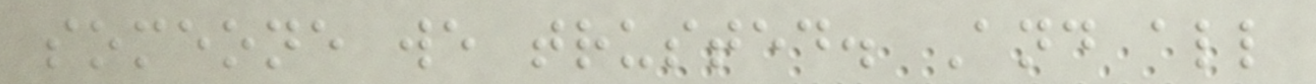someone we trusted. And all
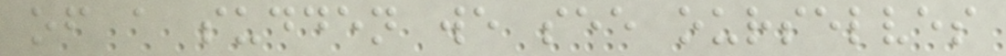of a sudden we see ourselves
